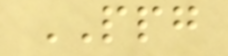PPG
